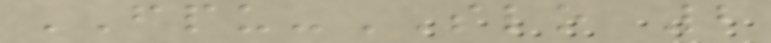FPU-SLO 2
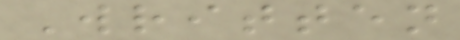Written
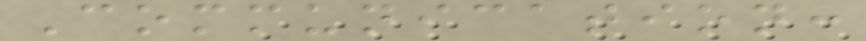Communication:
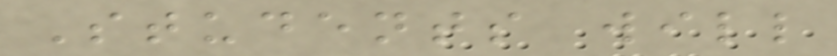Students will
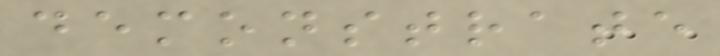demonstrate
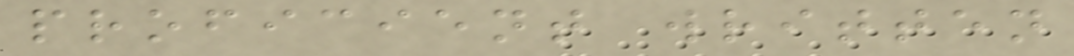proficient written
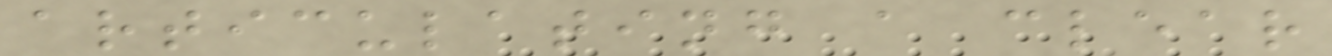articulating a clear
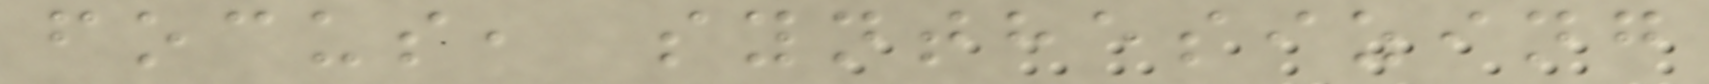focus, synthesizing
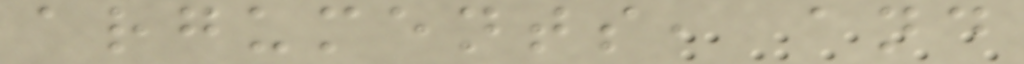arguments, and
